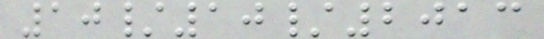10/10/2013
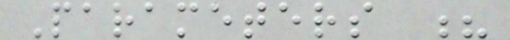Parameters ?
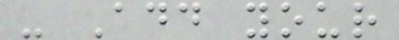- Add your
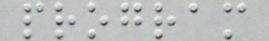program
